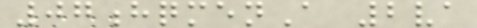07hqmenA 2va
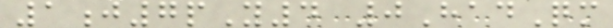1j7pY4 0HadQm
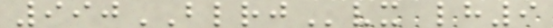990BLRJvx lh9
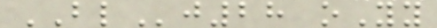BLj28 oYy
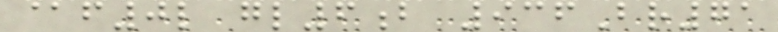@f0l gl6b 936Br71
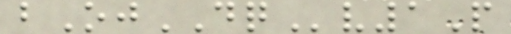bOjDQv1P
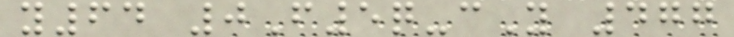y64 0F5q-cY 477
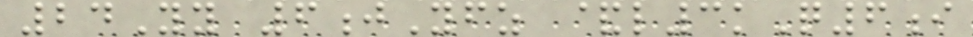24Yy 6jYfz &l3kQ6i
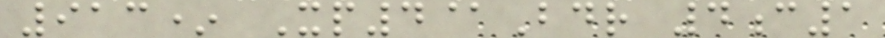913* Xp4@Bdr 4c1
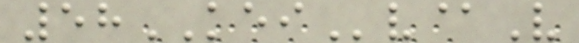58KEIv@V
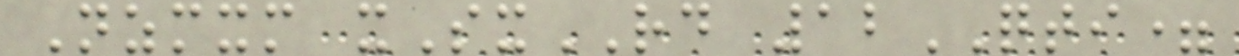Nzmxm xSxRD 12QTI=
